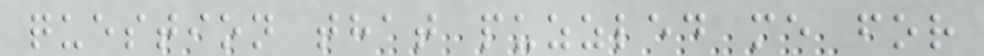question that puzzled me for
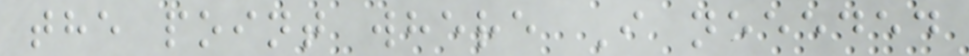the point where I neeeded
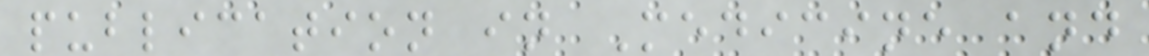publication in Medicine and
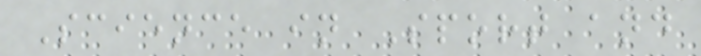Science in Sport and
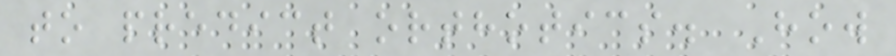to predict orthotics. How
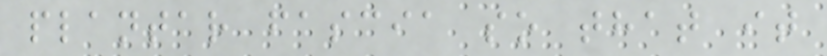plantar fascia so that it
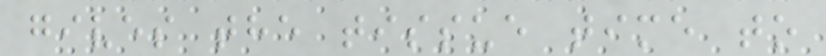gives the tissue time to
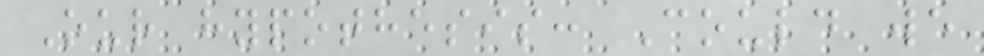Our hypothesis: Could we
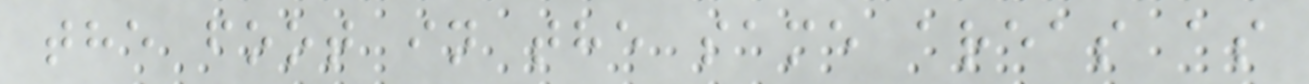the foot in the same areas as
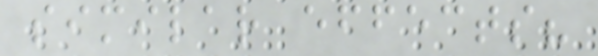similar effects?
